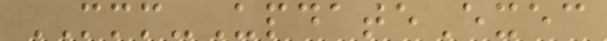MMM-UpdateExec
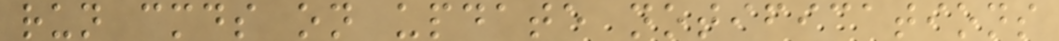run cmds on update notifications
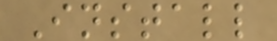Install
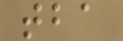tba
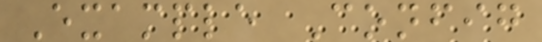Example Config
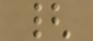{
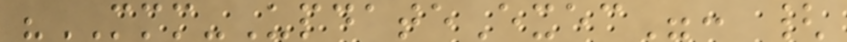"MMM-UpdateExec": {
